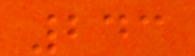243
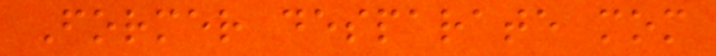Former desparate mom
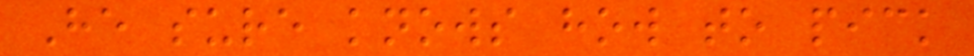He sure knows how to pick
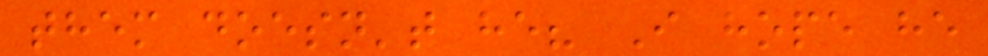them doesn't he? I hope he
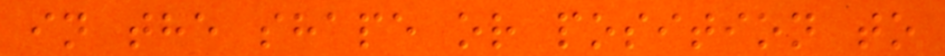in the shape or position to
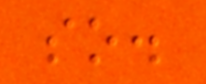so.
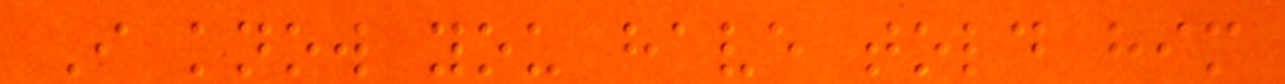I know you have told him
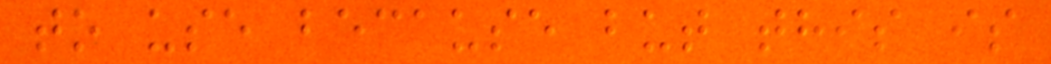to use because but this is
